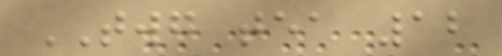TWG tea 12
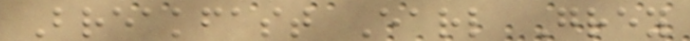Breakfast Earl Grey
